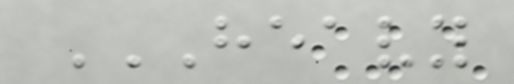HEAVY
